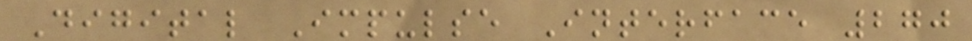Digital Impulse Interface 270
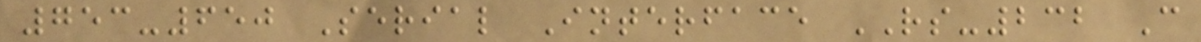753-650 Serial Interface RS-232 C
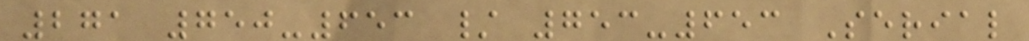271 750-653 / 753-653 Serial
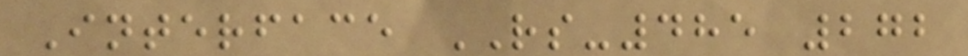Interface RS-485 272
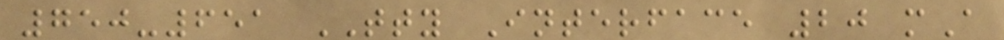750-651 TTY Interface 20 mA
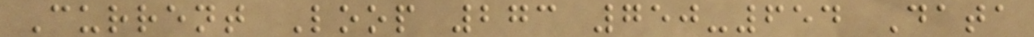Current Loop 273 750-654 Data
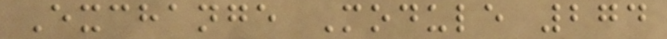Exchange Module 274
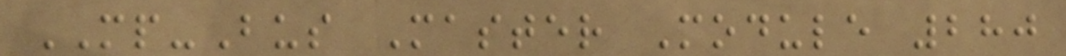MP-Bus Master Module 280
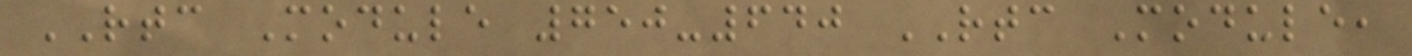RTC Module 750-640 RTC Module,
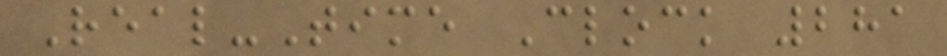Real-Time Clock 281
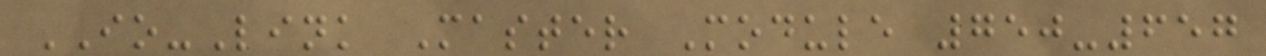IO-Link Master Module 750-657
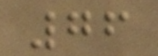76
